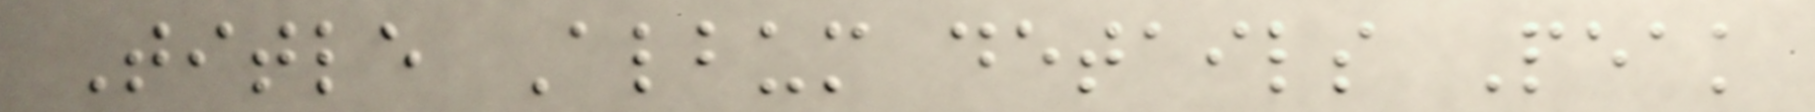Title Album details Peak
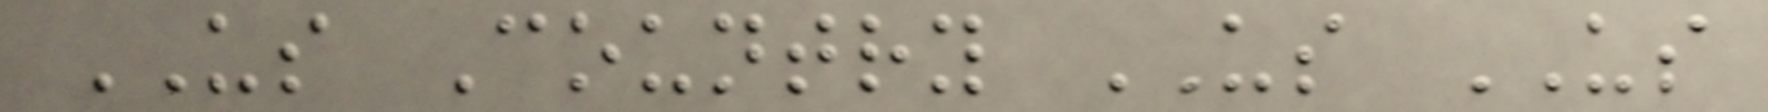US Country US US
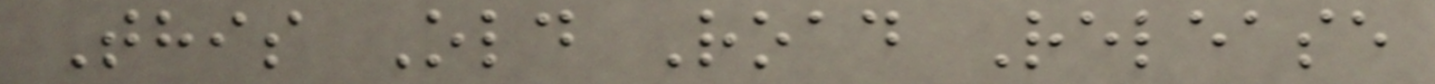This Old Road Release
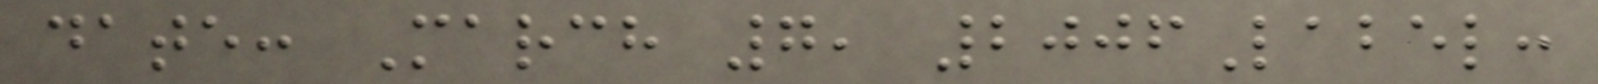date: March 7, 2006Label:
